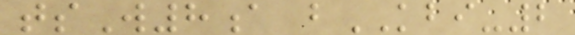tsW8a bKBI-2
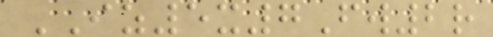IZ5x7Fw2r
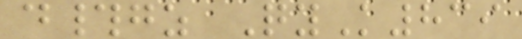d#gz QyK839
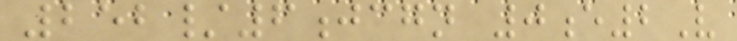252/6jcgn 0e2V
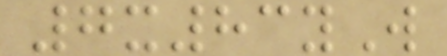7x83yW
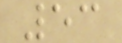53
